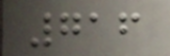716
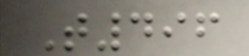T496
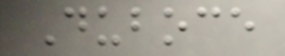Duboce
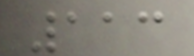113
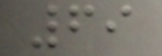69
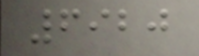6920
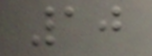10
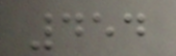454
